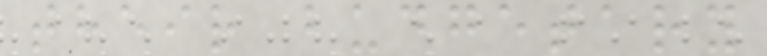their budgetary
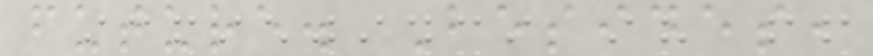future. Besides,
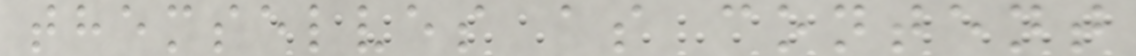themselves as content
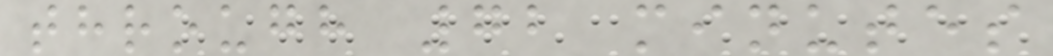through 72 minutes
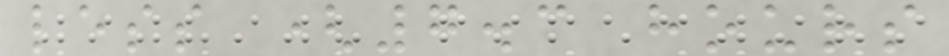less (7.3 hours
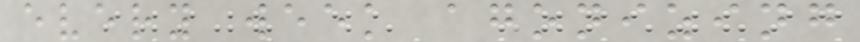every week agonizing
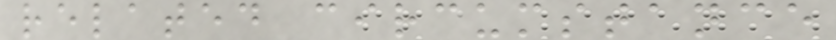related circumstance
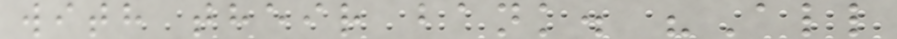with their bank. "All
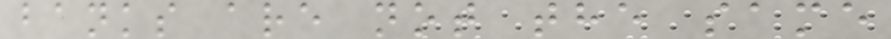banks are not the same
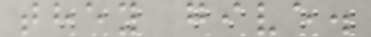they give.
